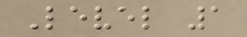Level 1
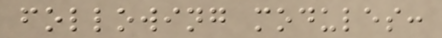following modules:
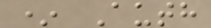* Auth
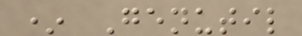* Genutil
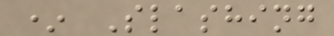* Slashing
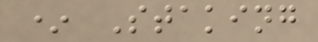* Staking
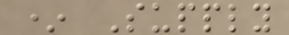* Supply
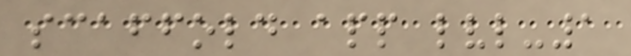scaffold app lvl-1
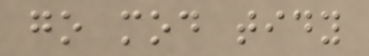go mod tidy
